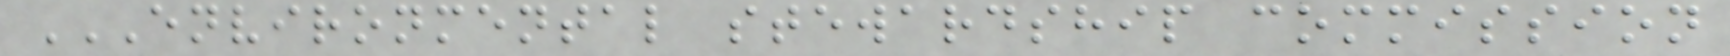ENVIRONMENTAL STEWARDSHIP COMMISSION
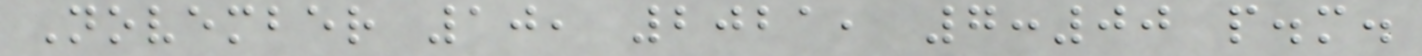November 10, 2021, 7:00 p.m.
